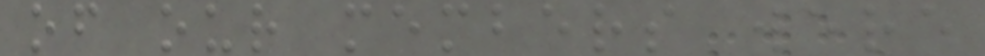of our members were
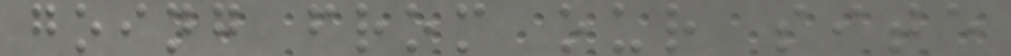going from our site
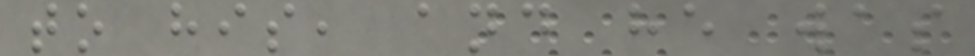to his, and he was
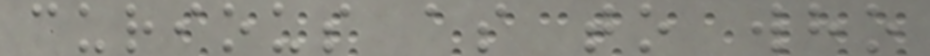curious as to who
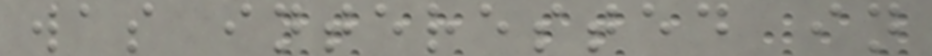was interested in
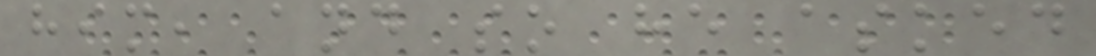him, and so he asked
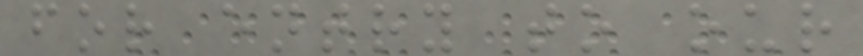for entry to our
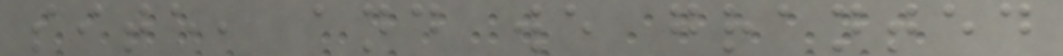site, and we granted
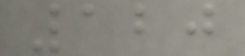120
